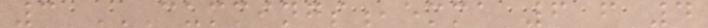3 CUMMINGS,EMMA 6 F 4
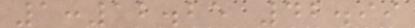1:12.25 42.99
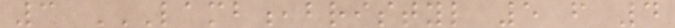3 LAMB,BRISTYL 5 F 4
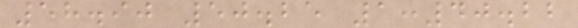58.90 50.25 1:40.22
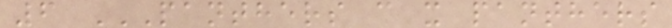6 PANTHERS C X PANTHERS
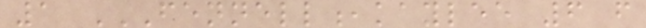1 FENNELL,KAYLEE 6 F
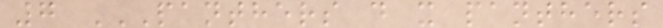7 PANTHERS D X PANTHERS
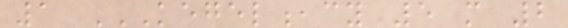1 KEGEL,CY 5 M 2
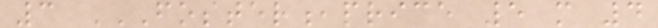3 FOSTER,PRICE 5 M 4
